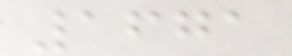1671
